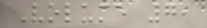Volume 7,
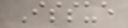Issue
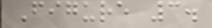Figure 3.
